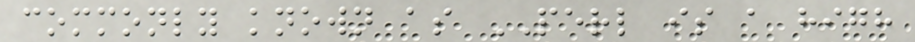commonly known as PERL is a high
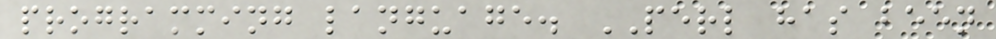programming language. PERL has been
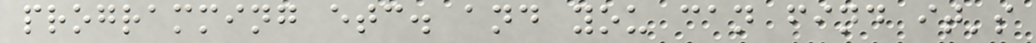programming etc. and you can find it's
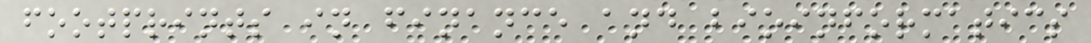footprints in finance and bioinformatics
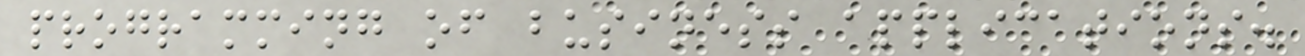programming of business applications.
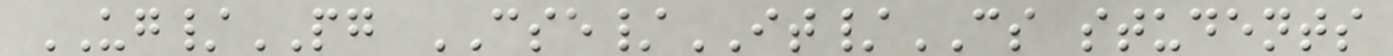UG/PG CSE/IT/CS students
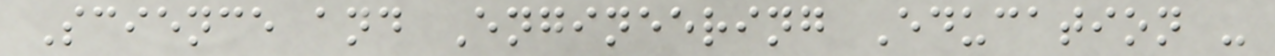Science and Engineering Education -
